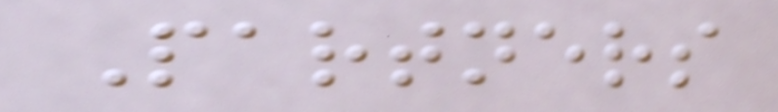Partners
